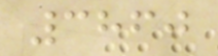3860
